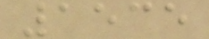1535
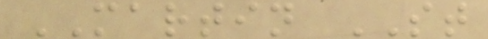MARTIN ST
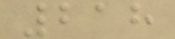218
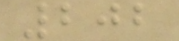202
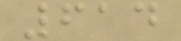614
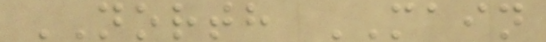NORTH MAIN
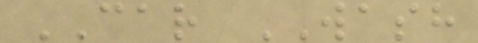CAR WASH
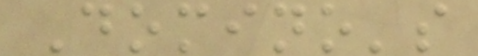Domino's
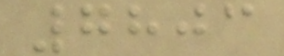7803
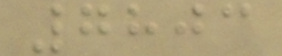7803
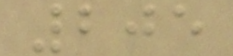205
